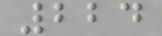224
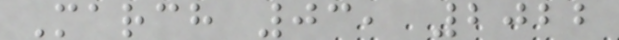March 03, 2022
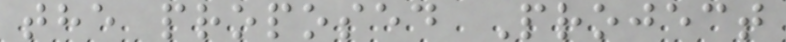the proposed Project
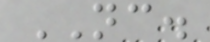NC.
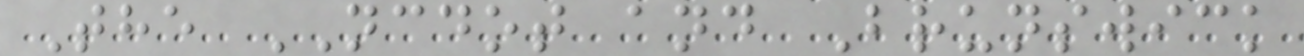The NCDOT and Brunswick
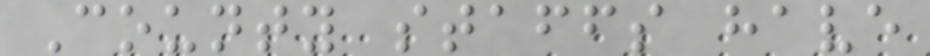County staffs have
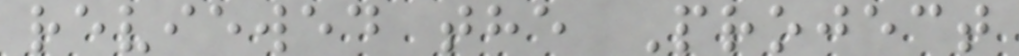reviewed the Project
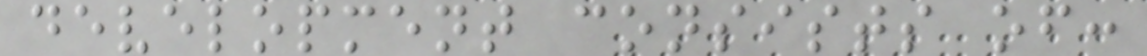development consists of:
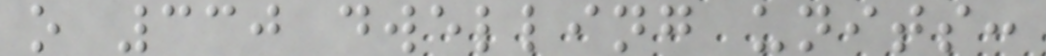o 330 dwelling units:
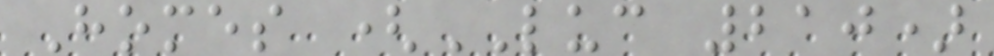Homes (LUC 210)
